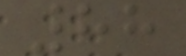88
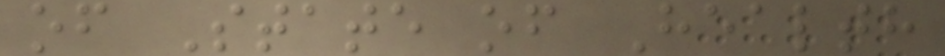of State of Health
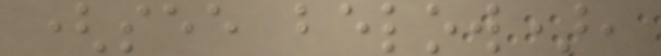(see below),
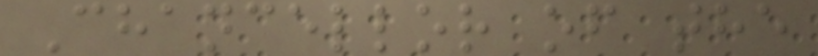Chancellor of the
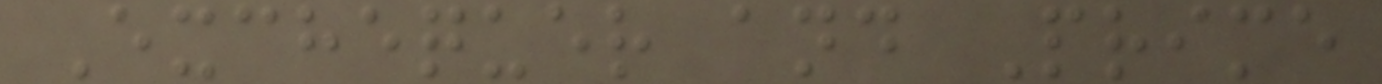Exchequer and Prime
